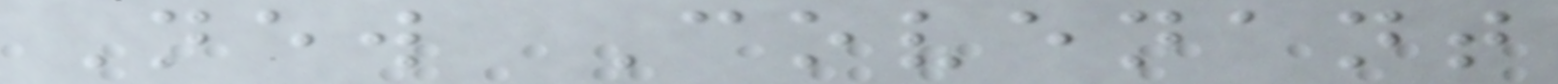New Covenant
